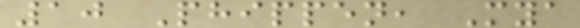10 Phippen, Mya
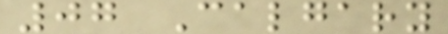07 Calgary
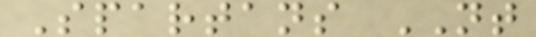Spartans NT
